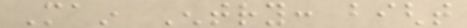Main Entry: bight
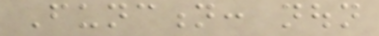Function: noun
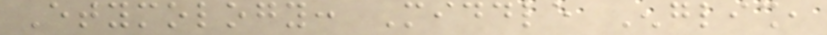Etymology: Middle English,
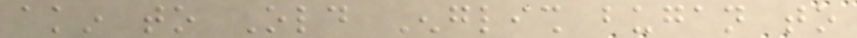akin to Old English bugan to
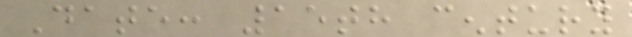Date: 15th century
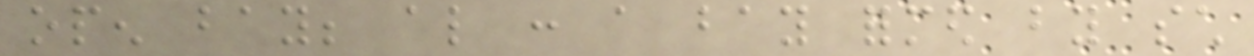open bay; also : a bay formed by such
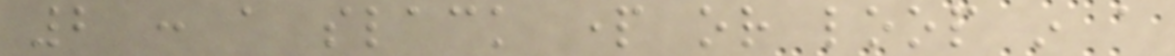2 : a slack part or loop in a
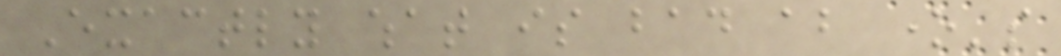Exactly what is bad about one's
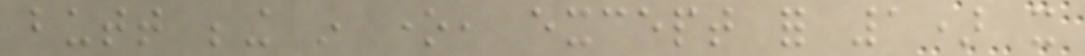butt being in one, except for 1) it
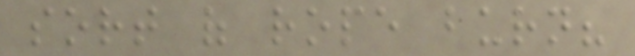sort of rope burn?
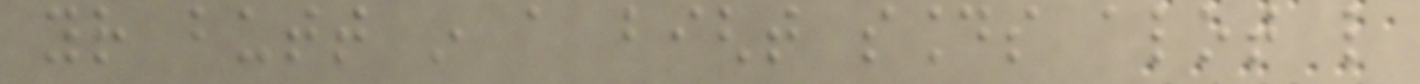your butt in a bight sounds alot like
